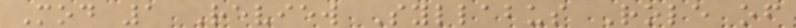Mod 1 Review Syllabus Role of
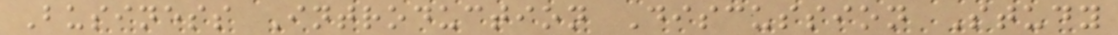Business Introduction Discussion Study
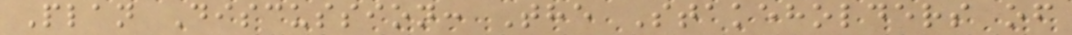Plan Discussion: The Stakeholders of
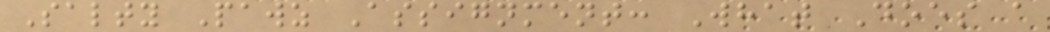Salty Pawz Assignment: What Does a
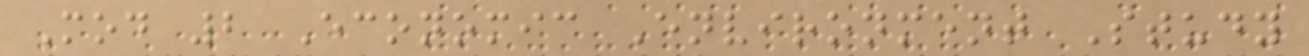Mod 2 Economic Environment Study
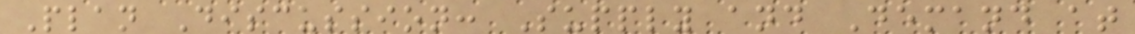Plan Discussion: Supply and Demand at
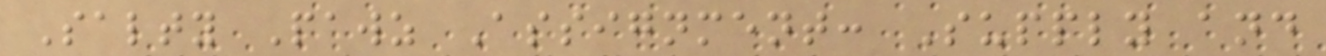Salty Pawz Assignment: Supply and
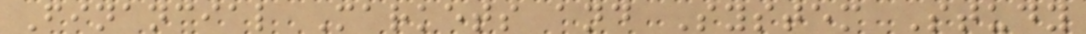Financial Markets and System Study
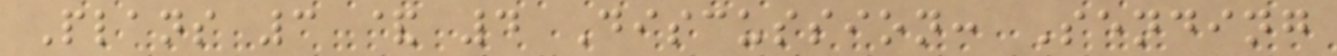Plans 3 & 4 Discussion: Sending
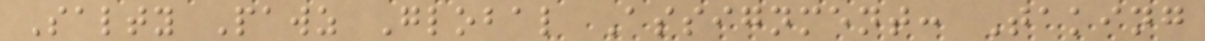Salty Pawz Global Assignment: Taking
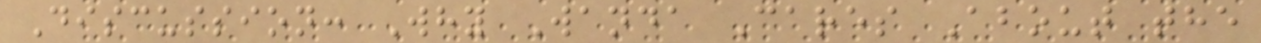Discussion: Why Wanda Cares About the
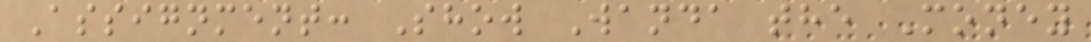Assignment: Show Wanda the Money
